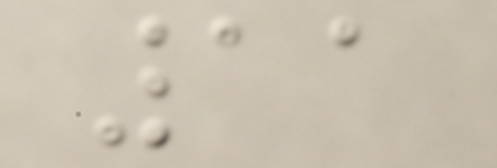11
